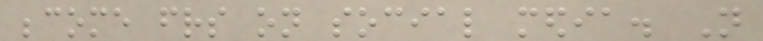become friends on social media. Not
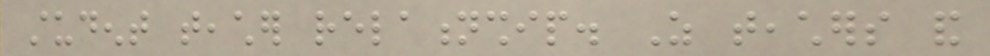student teacher relationship. As teachers and
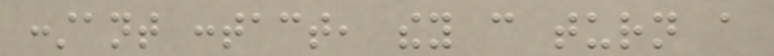constant contact, they can turn a
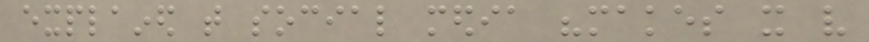explained that social media "makes it very
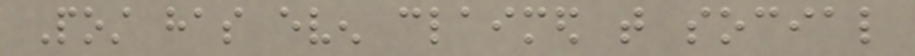Post has even claimed that social
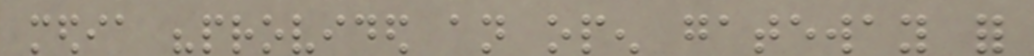media "provided an open gateway for
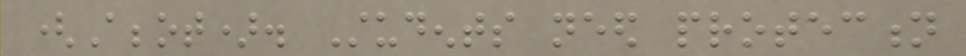(Abbot). Students need protection
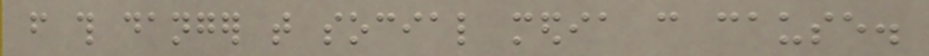from this danger that social media can cause.
